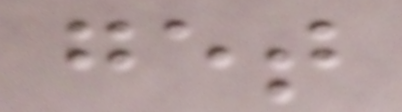get
